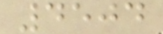4504
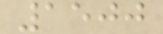1500
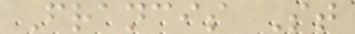Francis St
